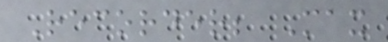Recorder; Max
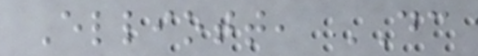Elliott, DC
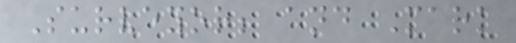Surveyor; and Mark
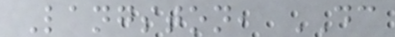Langston, DC
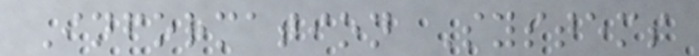Information Systems
